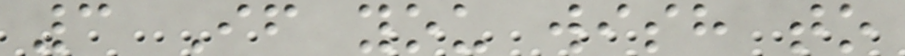3 If you wish to
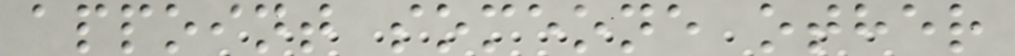appoint someone other
